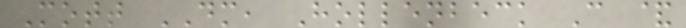Mott DM, Hollenbeck C &
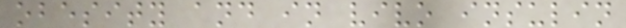obesity and in vivo insulin
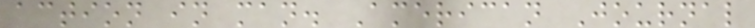action in man. American Journal
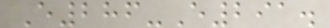E286-E291.
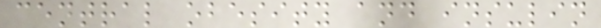central obesity and insulin
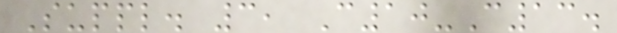Suppl. 3, C10-C13.
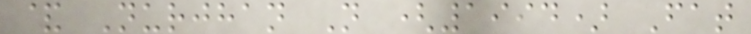& Nurjhan N (1994) Fat
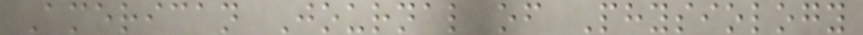American Journal of Physiology
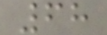68
